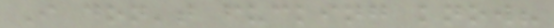I don't fucking know?
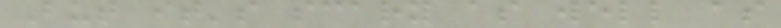But it's scary as well as
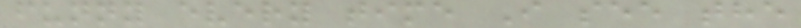funny every time I see the
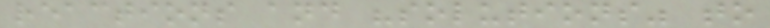reactions and "solutions" to
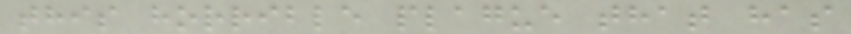this horrible plague that has
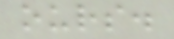ours.
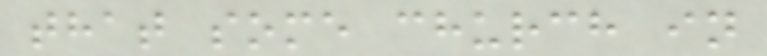that some church in
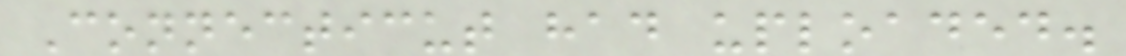Connecticut had uploaded.
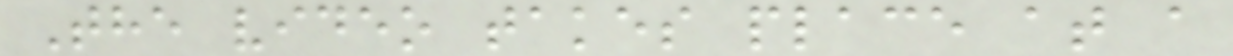The video takes place at a
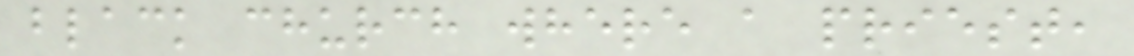black church where a priest,
